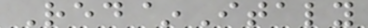Red~Italy
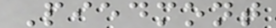Piedmont
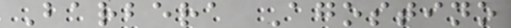Barbera Agostino
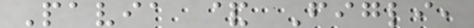Pavia & Figli,
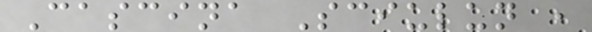Cascina Sciulun ,
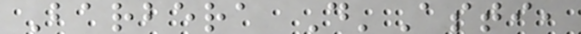Barbera D'Asti,
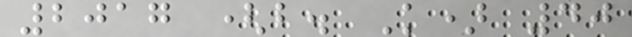2017 (b. K) 40
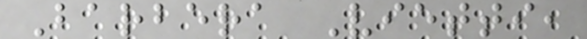Barbera Vietti,
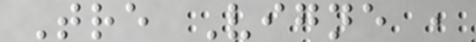Tre Vigne ,
